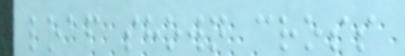loaf shown cross
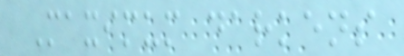Maximum darkens
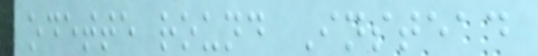odette round Instead
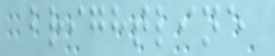brightline
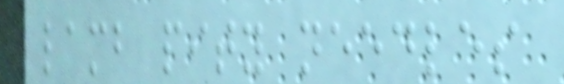lamb pity needles
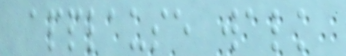applause walk
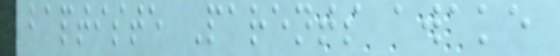baptiste Parents awake
